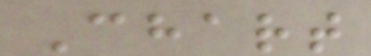Chart
